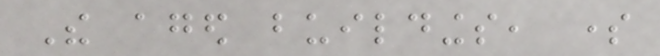The aged buildings, some
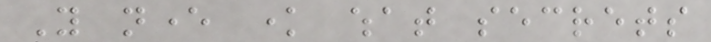You never know what secrets
